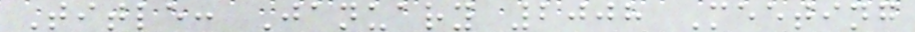Title: January 2008 Meeting
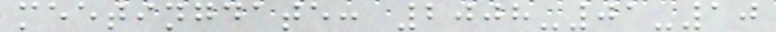meetingdate: 2008-01-10
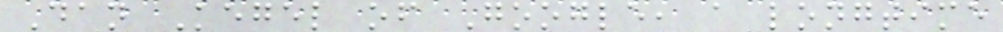Dan Kegel of Google, a longtime
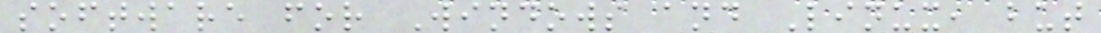software for Windows and Linux, but
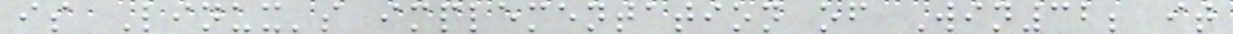is Linux's implementation of Win32; it
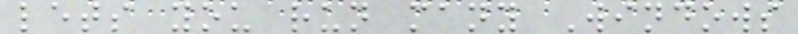lets you run many Windows
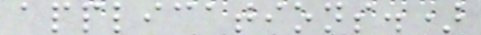applications.)
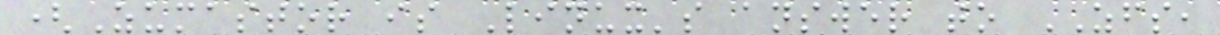(Zumastor is Linux's answer to ZFS,
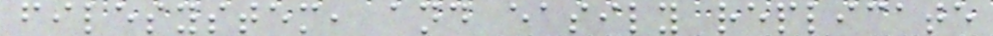filesystem, and easily replicate
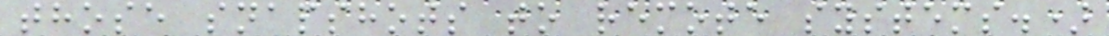those snapshots to remote systems.)
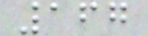167
